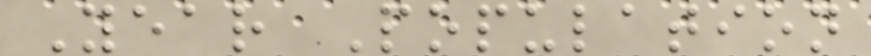Year Population
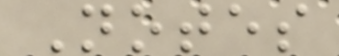Notes
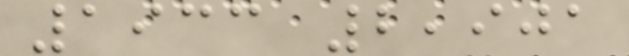1933 2,901
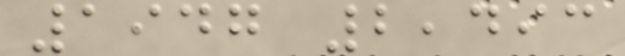1947 2,493
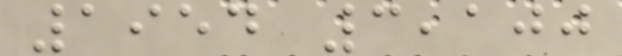1954 3,100
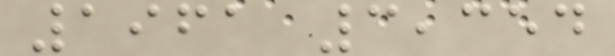1961 3,354
